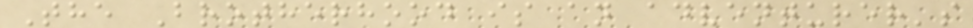The Brotherhood is an adventurer's
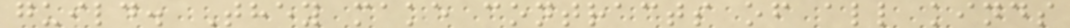guild. They make contracts of all kinds
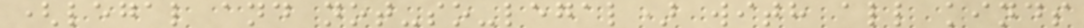(legal and not-so-legal) with all kinds
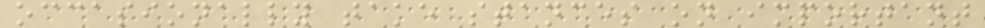occasionally take stances on important
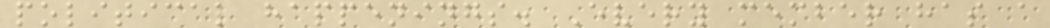political happenings. Every member has a
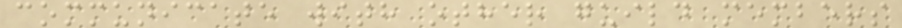communicate with other guild members
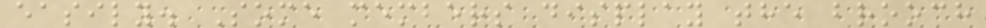easily. Some members display the brooch
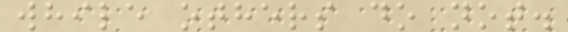while others do not.
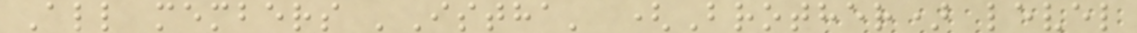All members 'Istha' (Brother) level
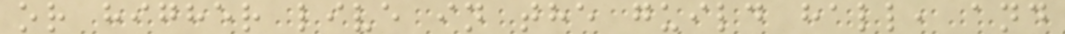or higher live in the guild hall, and
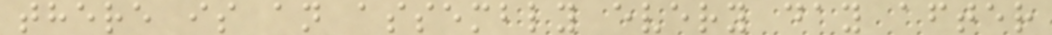there is an assembly every day after
